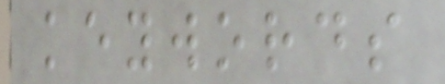keywords
